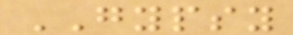GYPSY
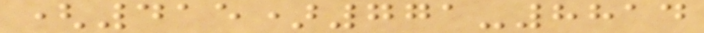(415)771-8814
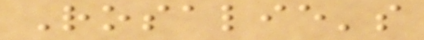Rosalie's
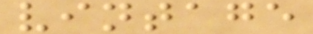vintage
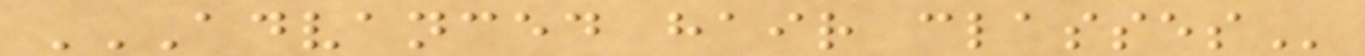ADVANCED HAIR CLASSES
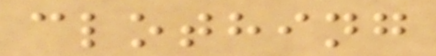clothing
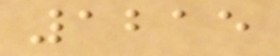1215
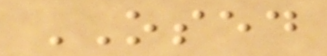OSED
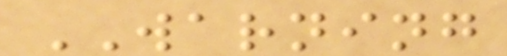WARNING
